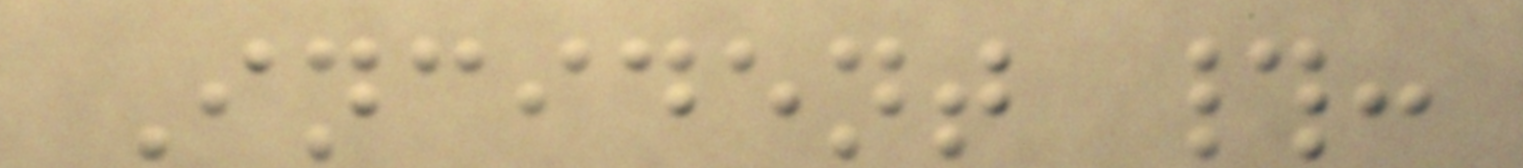Incident #:
